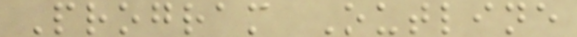Program Outline
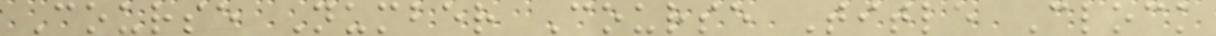Course Number Course Title Clock
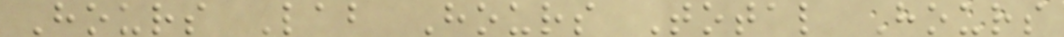Hours Lab Hours Total Hours
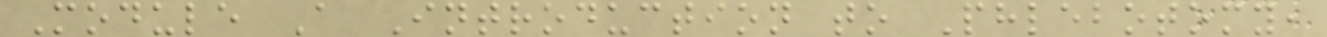Module A Introduction to Phlebotomy,
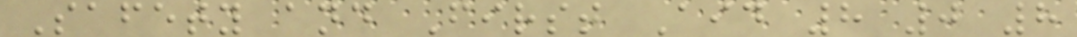Safety and First Aid 8 0 8
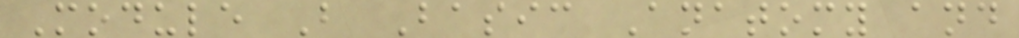Module B Basic Anatomy and
